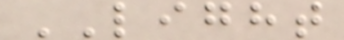LIGHT
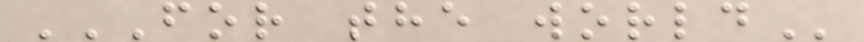FOR THE WORLD
